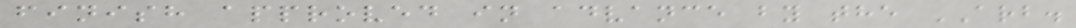finish approved in advance by the ARB.
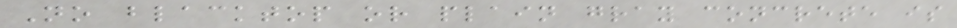No blacktop or plain gray concrete is
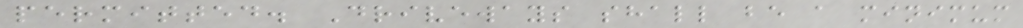permitted. Driveways shall be a minimum
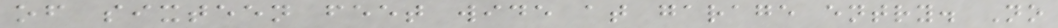of sixteen feet wide at garage entry. No
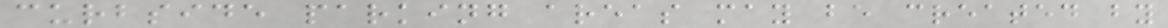curbside parking areas may be created by
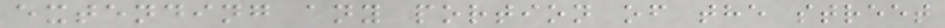extending any portion of the street
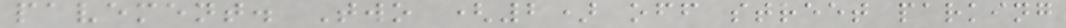pavement. Two (2) off street parking
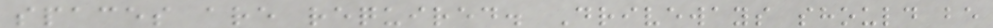spaces are required. Driveways should be
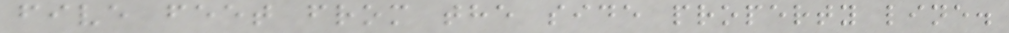five feet from the side property line.
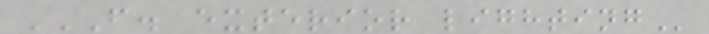F. EXTERIOR LIGHTING
